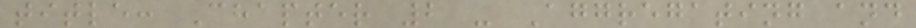title: Chapter 2 - Aggregating and
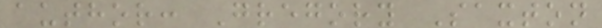author: Gregory Saxton
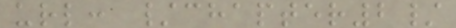url: /chapter2/
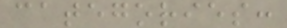categories:
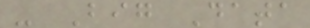- Big Data
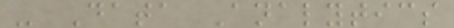- Data Analytics
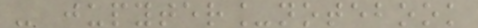- jupyter_notebook
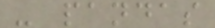- pandas
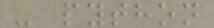- python
